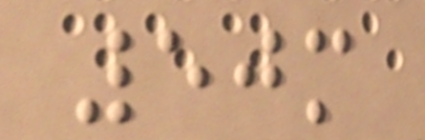50m
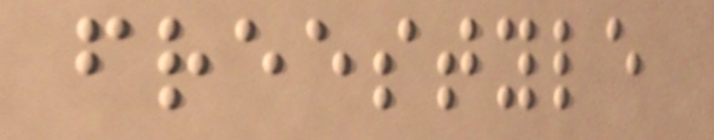freestyle
